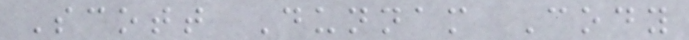Scott Dunnam Cody
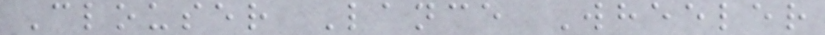Clouser Lance Wheeler
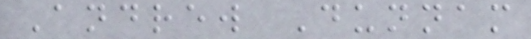Andrew Dunnam
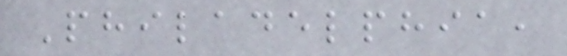Philadelphia,
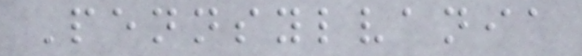Pennsylvania
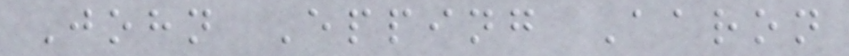John Epping Aaron
